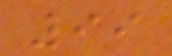99
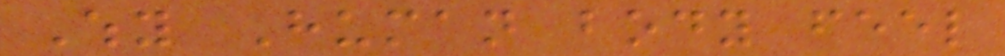Why Human body feel
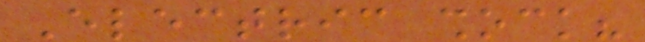Electric shock?
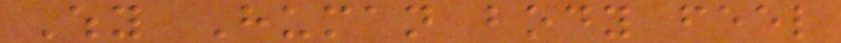Why Human body feel
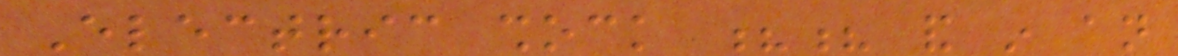Electric shock ?? and in an
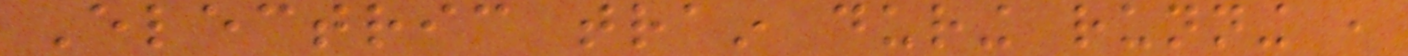Electric train during running ,
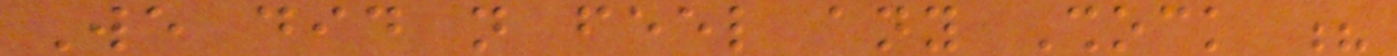We did not feel any Shock ?
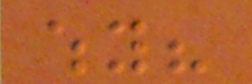why?
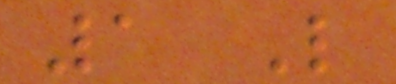1 Like
